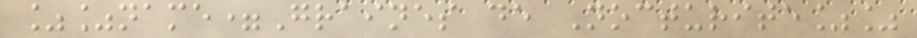%%name=Graines de Nocturite%%
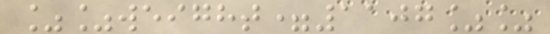%%weight=1107%%
